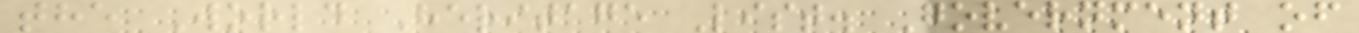the World Heritage List. Government of
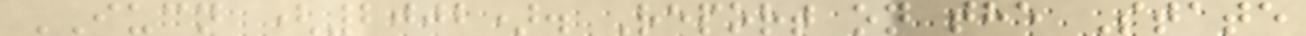IUCN (2002). Report on the State
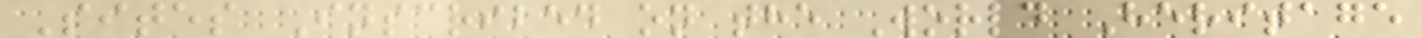Sites Inscribed on the World Heritage
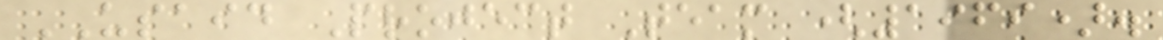USAID Project Team (1969).
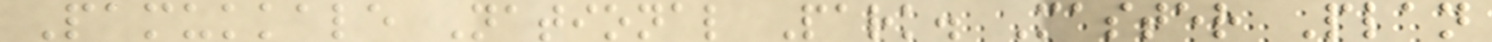Pamukkale National Park. Master Plan
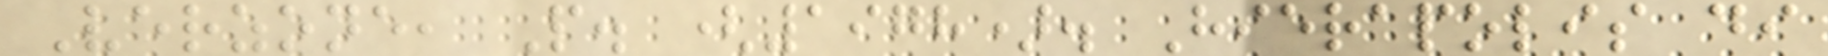Verzone, P. (1978). Hierapolis di
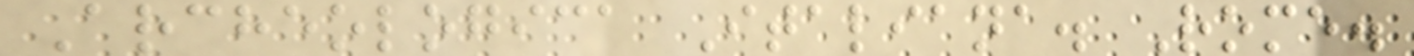Archeologica Italiana. Rome.
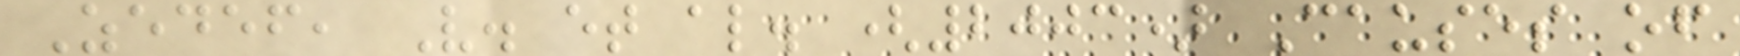Zedef, V. et al. (2003) Causes of
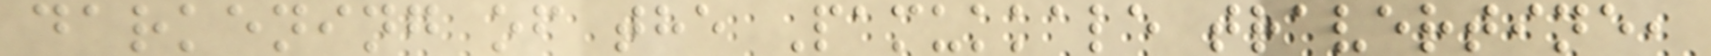darkening of the Pamukkale travertine,
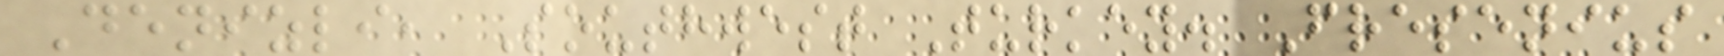Denizli, Southwest Turkey. Fresenius
